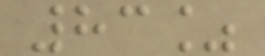83%
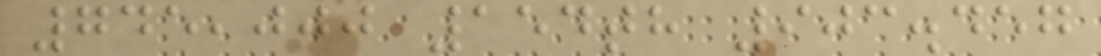745,000 154th 903.457
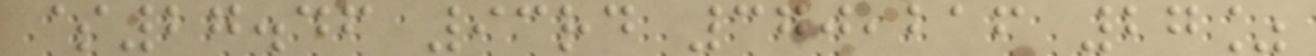$27.46 93rd 370,216 27%
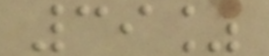39%
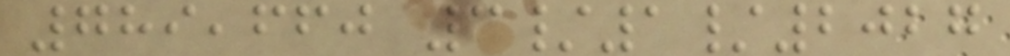789,660 3/1/2027
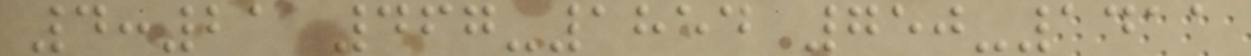4:21 467-1854 750-1411
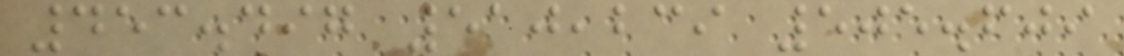453.497 510,239 505.609
